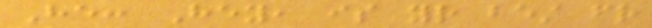He: Hey, is your best friend
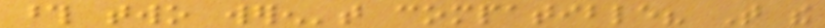those two weren't compatible? That the
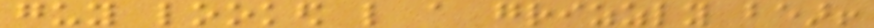guy looked like a grizzly bear!
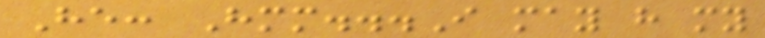He: Hmm...I may have my
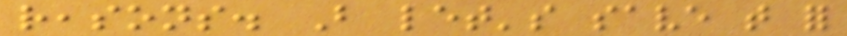reasons. But let's save that for
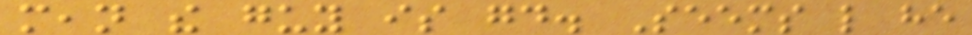mean the guy is good. Seems like he
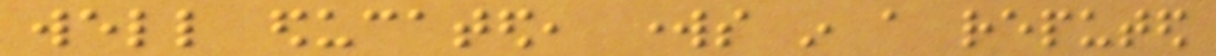well educated, works in a reputed
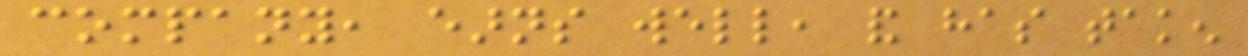company, earns well, and has taken
